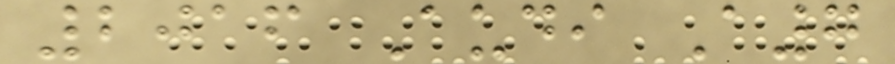2016 Audi A7
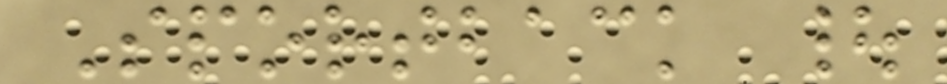Sportback |
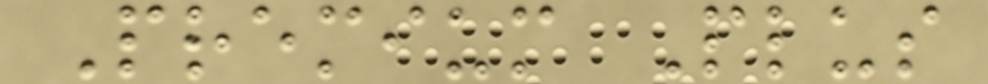Premium Plus
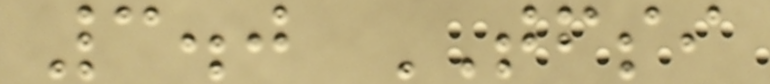3.0 TFSI
